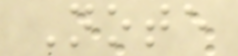Note
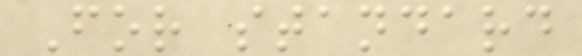For standard
